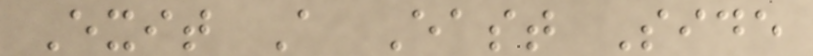Exit A East Side
